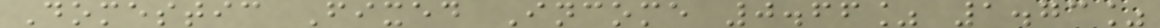Domestic Fixed Income 0.66% 1.73%
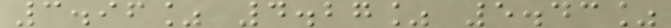3.96% 4.27% 5.43%
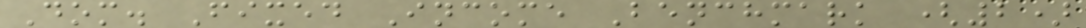Dom. Fixed Income Benchmark (2)
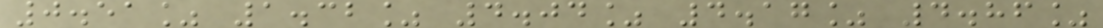0.51% 1.32% 4.04% 4.17% 4.86%
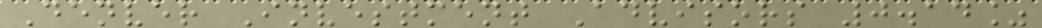Denver Investment Advisors 0.14%
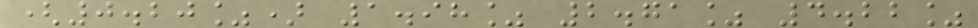(0.20%) 1.98% 2.71% 4.22%
